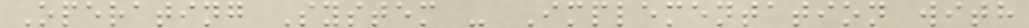Operating System - Implementation with
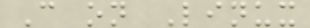C on Linux
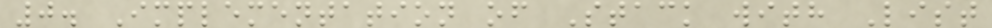0. Implementation of Stack with List
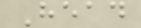Head
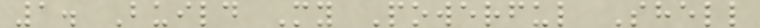1. Build My Powerful Shell
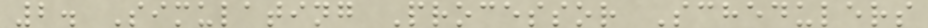2. Simulating Processor Schedulers
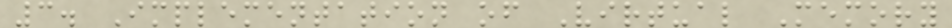3. Implementation of Virtual Memory
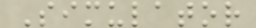Simulator
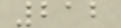212
